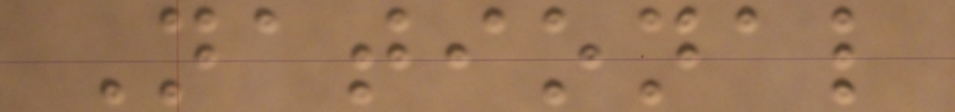National
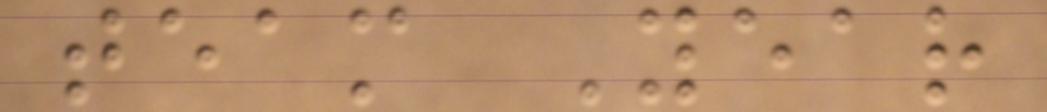team Year
